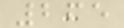265
